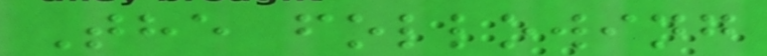The following
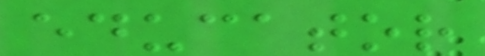educator
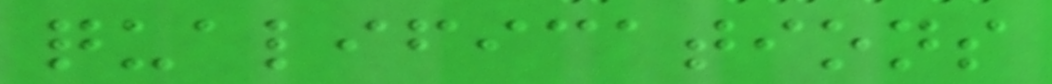qualifications
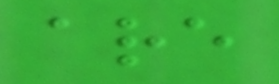are
